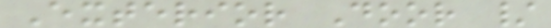Exterior Door /
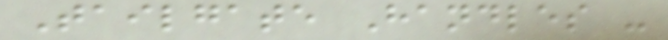Tailgate Handles -
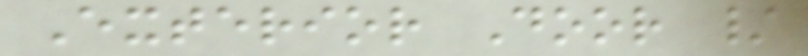Exterior Door /
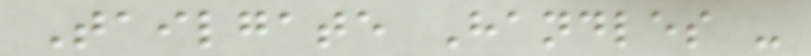Tailgate Handles -
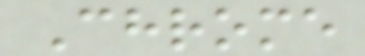Chrome
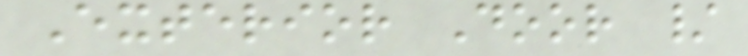Exterior Door /
